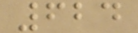624
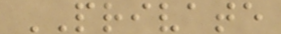PRIVATE
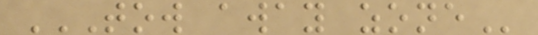TOW AWAY ZONE
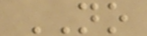NO
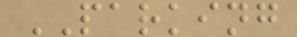PARKING
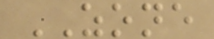ZONE
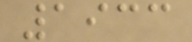1933
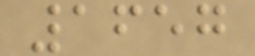1657
